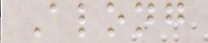Along
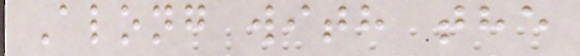Along with the
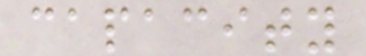capacity
